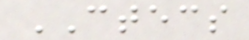CTECS
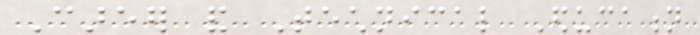Career and Technical Education
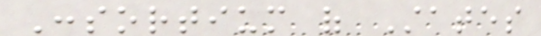Consortium of States
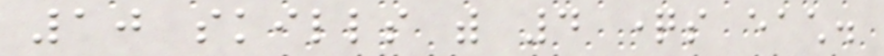10 skills with 4 questions each.
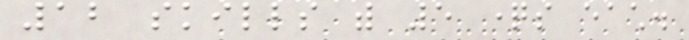12 skills with 5 questions each.
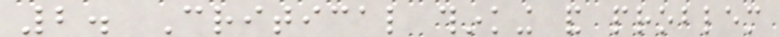2. Critical thinking and problem
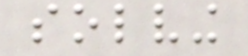solving
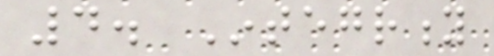4. Integrity
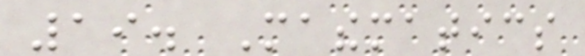19. Mathematics
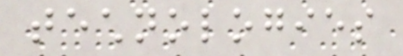technologies
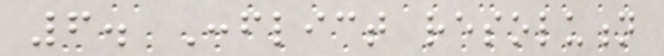6. Conflict resolution
